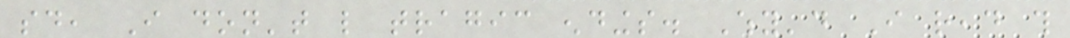said, I don't like tragic endings. Why'd I read this
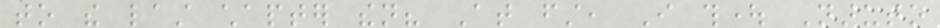to the last chapter then? At first, I thought Naruto
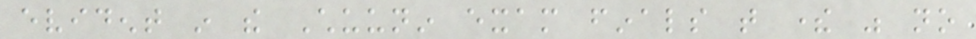evident in the Chuunin exam finals that there was no
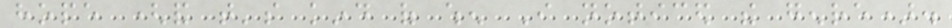hope (and that's kind of when I noticed the genre).
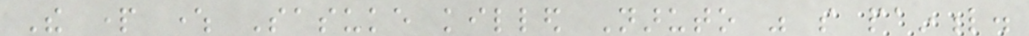The part where Sasuke killed Naruto was so painful.
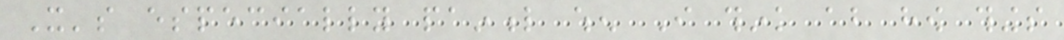It's especially painful when I think about how things
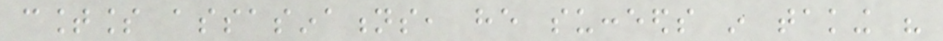countless assasinations, he succeeds in taking his
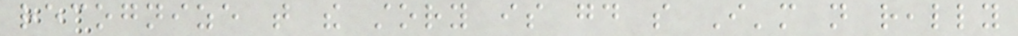recognize that the story is good so I'm not really
